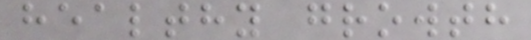healthy growth
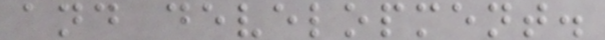and development.
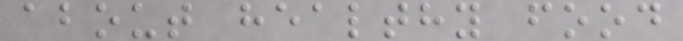about healthy food
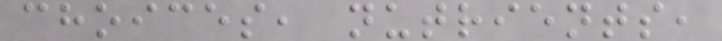choices, nutrients,
